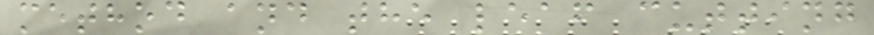method and the leaf cutting
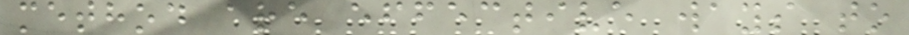method are effective ways to
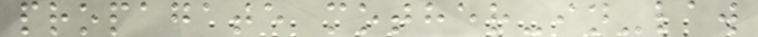propagate mother-in-law
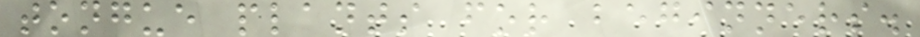tongue plants for beginners.
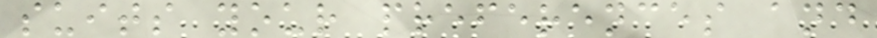suits your preferences and
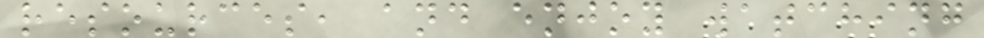resources, and enjoy watching
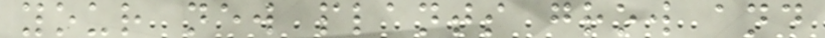your new plants grow and
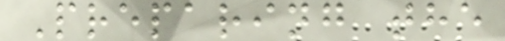Preparing the
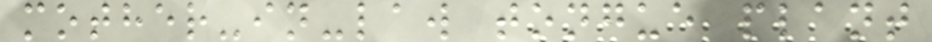mother-in-law tongue plant
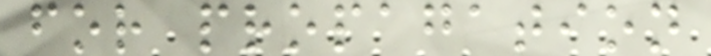for propagation
